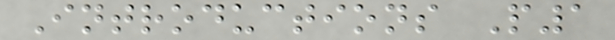Introductions P1
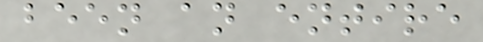been an entire
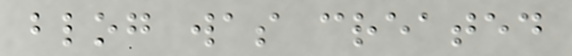blog was created
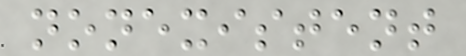nonexistent
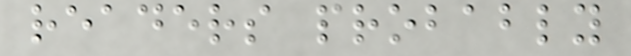readers probably
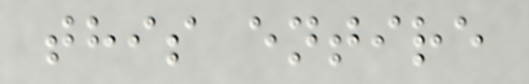this entire
